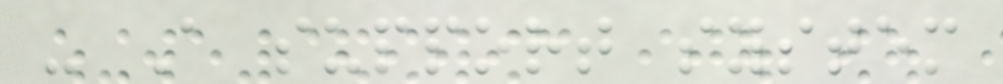- A support system
